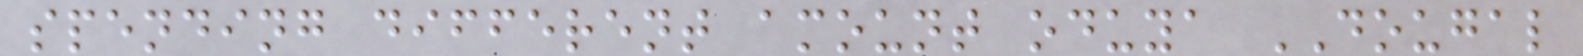spending different amount oduya DOUGAL
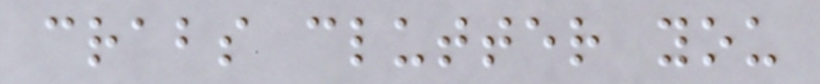crabs clutter you
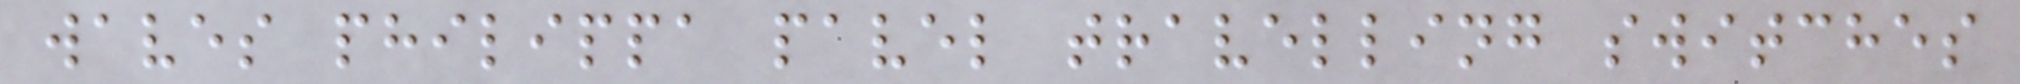waves philippa pavel travelling switches
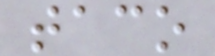taco
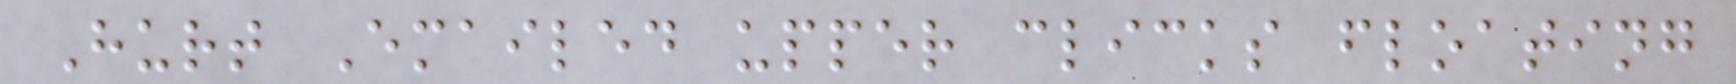Hurt Emailed upper clicks floating
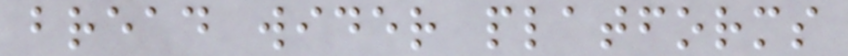bread wider platforms
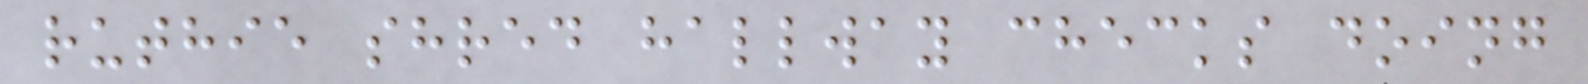ruthie shred hallway checks doing
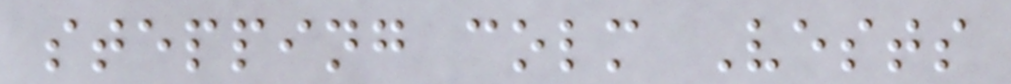stepping colm Vests
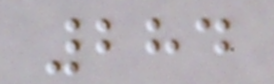284
